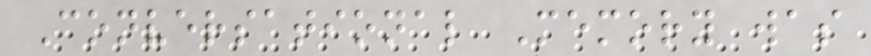Conversational Memory was
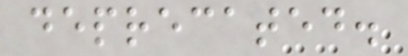deprecated.
